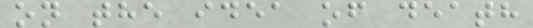on the idea of death
